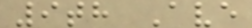9th Ave
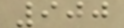900
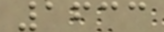1633
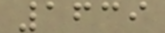1639
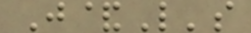J&L's
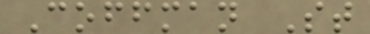Coffman St
